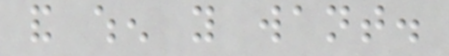and when you want.
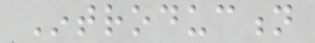Introduction
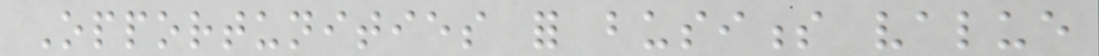Opportunities for business value
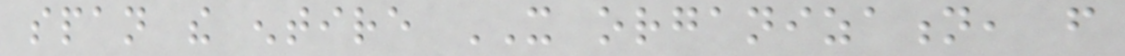span the entire IT organization, from
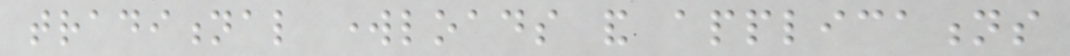traditional workloads and applications
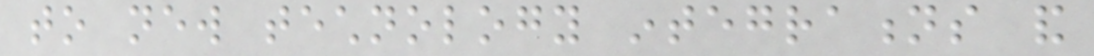to new technology integrations and
